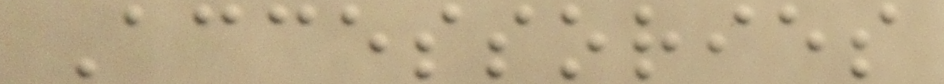Accessories
